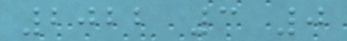2022 3 0
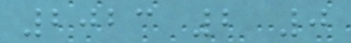2023 2 0
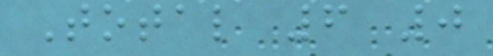Total 6 0
